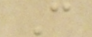C
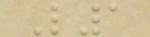L1
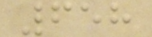658
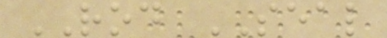ROD SEAL
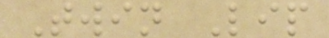Twin Lip
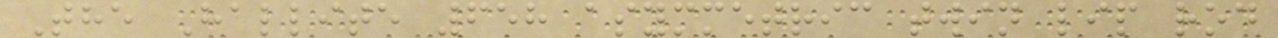The Hallite 658 asymmetric twin lip rod
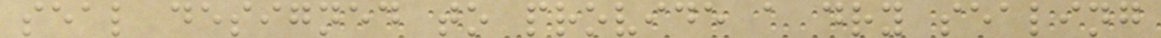seal designed to provide a dry sealing
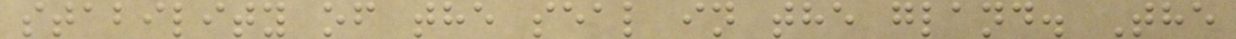stability of the seal in the gland. The
